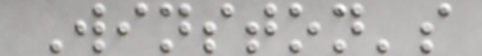Winston's
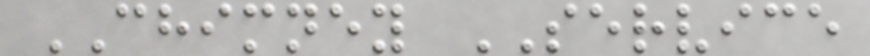CHIMNEY SERVICE
